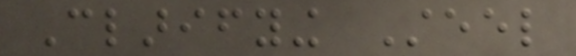Clarifying Steel
